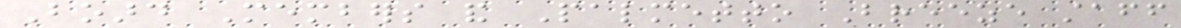Board Members and Palmetto Breeze staff
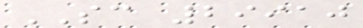SC 29910
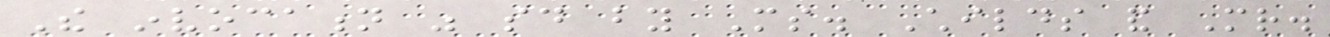The invocation was said by Ms. Childs and Mr.
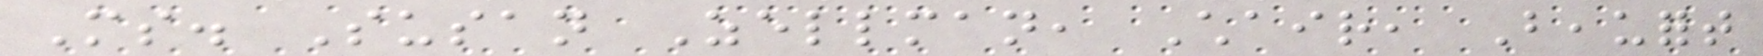Ms. Susan Zellman, Chair, Beaufort
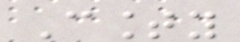County
